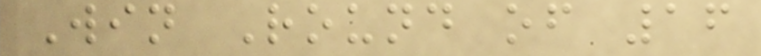Win Round of 16
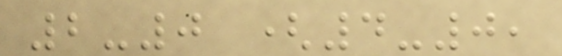2-0 (4-0,
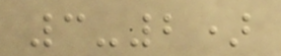3-2)
